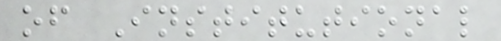of Institutional
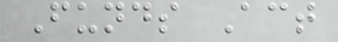Funds Act
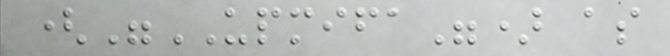("UPMIFA") as
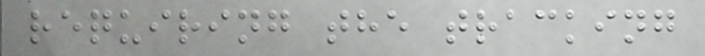requiring the tracking
